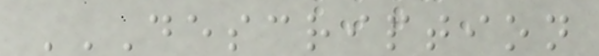DESCRIPTION
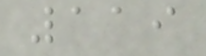119
